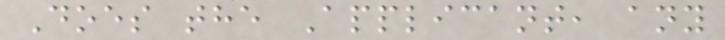Does the Applicant, any
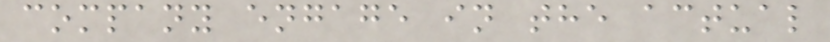company engage in the actual
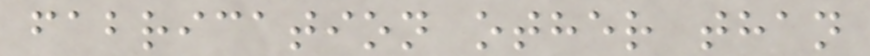fabrication other than
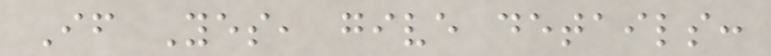If Yes, give details:
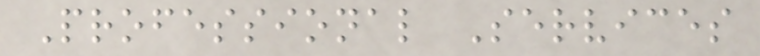Professional Services
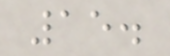15.
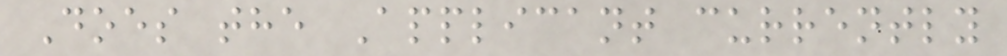Does the Applicant currently
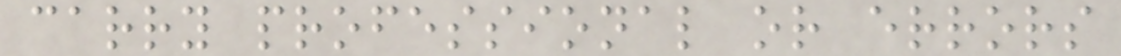carry professional or errors
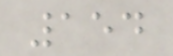154
